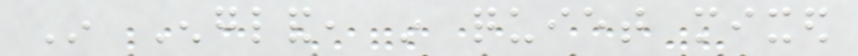In England, in quiet mixed
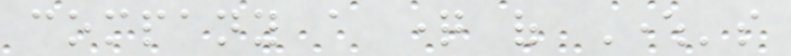company a question of Where's
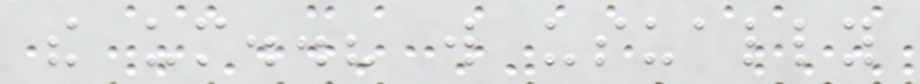the um..? will usually
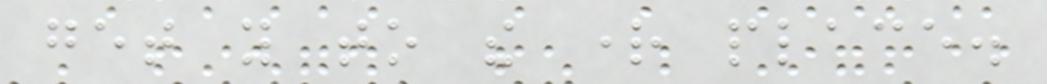get you to the right place.
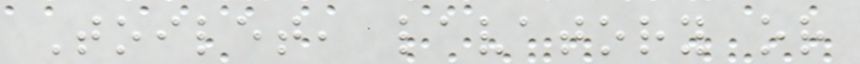Toilet, lavatory or
